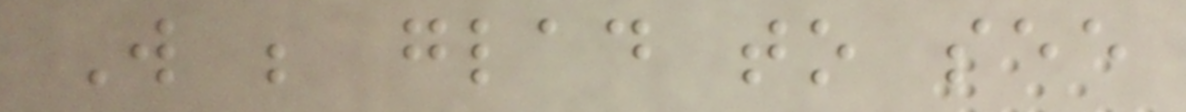Will be glad to see
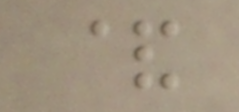&
